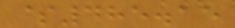$485.15
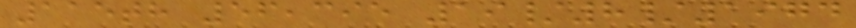115th 56,395 19/8/1974
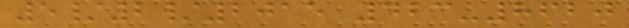5/2/2015 423-8620
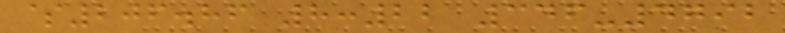$206.86 8:22 346-4792
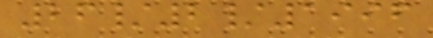26/2/1996
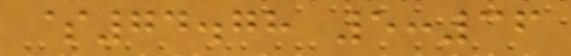$74.78 5:36
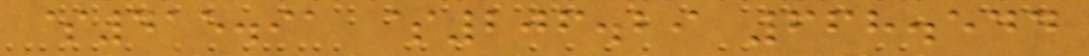$415.91 $206.29 668.544
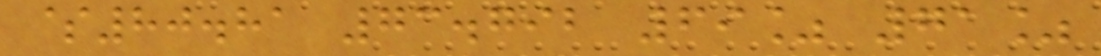$80.81 73.792 69% 71%
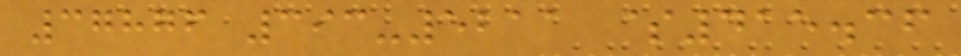37876 393-5211 $415.36
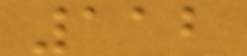112
